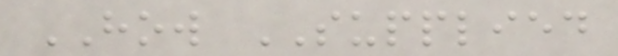HOW SUPPLIED
